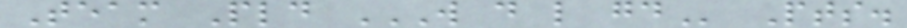Team Pld W D L GD Pts.
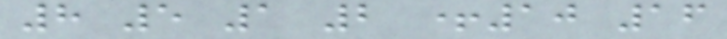8 5 1 2 +10 16
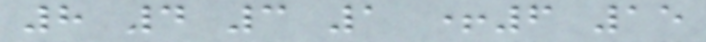8 4 3 1 +6 15
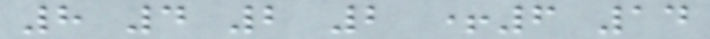8 4 2 2 +6 14
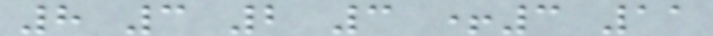8 3 2 3 +3 11
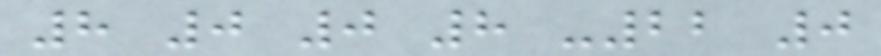8 0 0 8 -22 0
